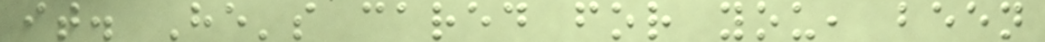it. He's cared for you, been
